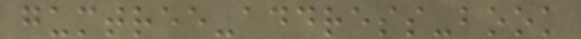gumtree-address-book
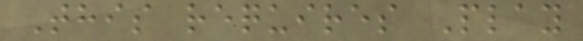This requires Play
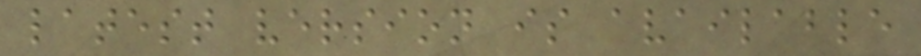latest version is available
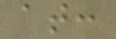at:
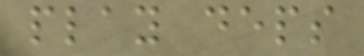play deps
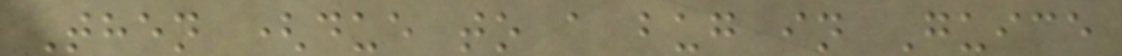Then (due to a bug in Guice
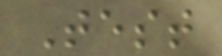Test
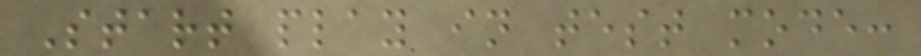Start play in test mode:
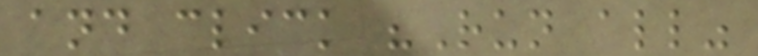and click "Run all"
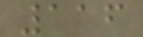116
